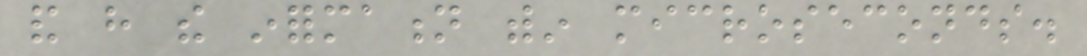and have the information within microseconds.
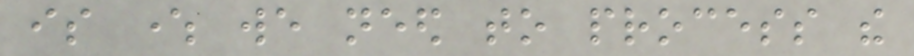is where we need to process the
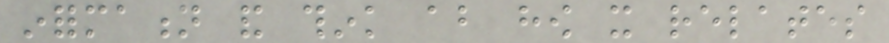information and think about how it relates
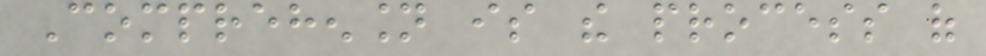Comprehension is the process of
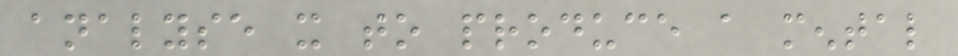analyse it to produce a mental
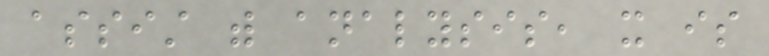assist with analysis, it is
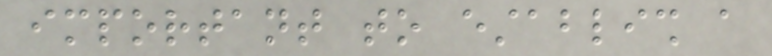important to establish a
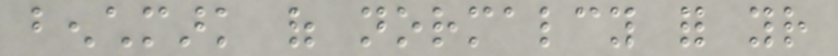benchmark of normalcy for your
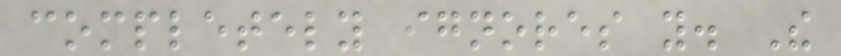completely ignores you. The
